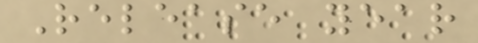Release year
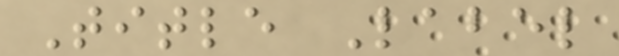Title Label
